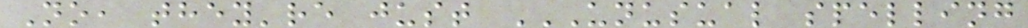No, they're just UNUSUAL SPELLING
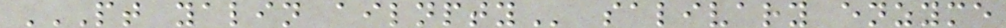PT YALIN AILNPTY salivary enzyme
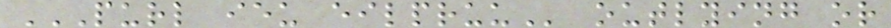PURL IEU EILPRUU outlying or
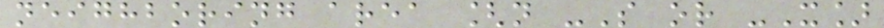neighboring area [n -S or -X]
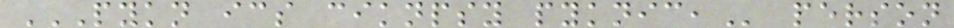PYKN ICS CIKNPSY PYKNIC, person
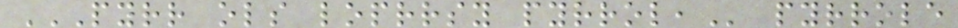PYRR OLS LOPRRSY PYRROL, pyrrole
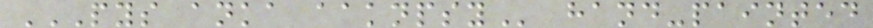PYS ANKA AAKNPSY hand-painted
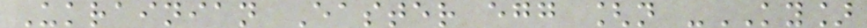Ukrainian Easter egg [n -KY]
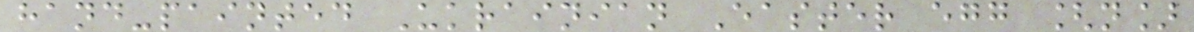hand-painted Ukrainian Easter egg [n]
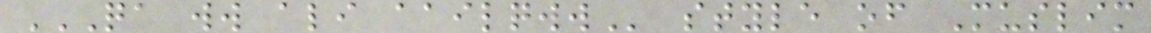QA WW ALI AAILQWW style of Muslim
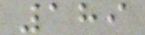189
